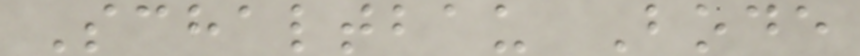Schaltbau Bode
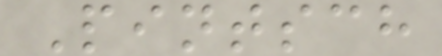Pintsch
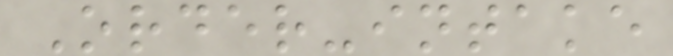Order-intake
